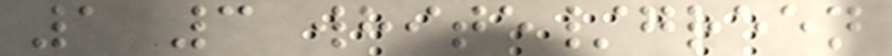1 3 white/green
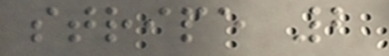stripe 2
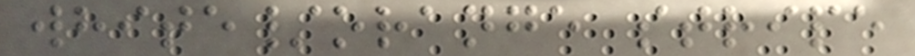white/orange stripe
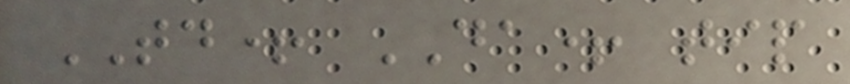TD+ DA+ tip
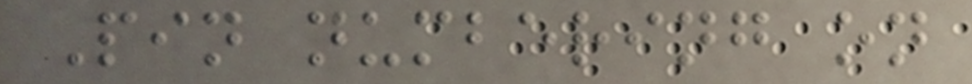Pin numbering on
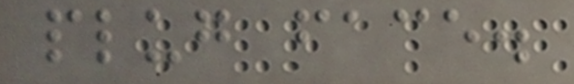plug face.
